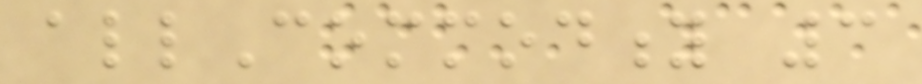allCommodity 3
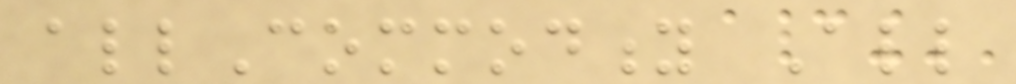allCommodity All
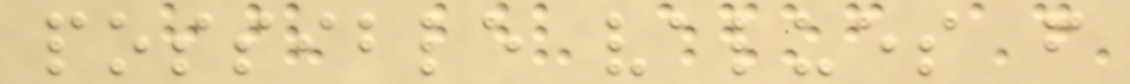possible values from
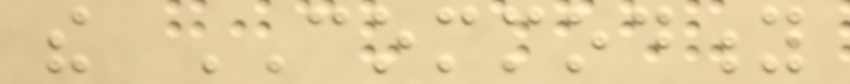the COMMODITY
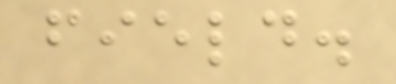field.
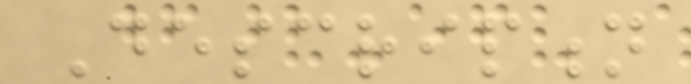Description
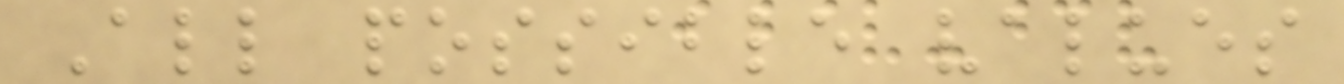All possible values
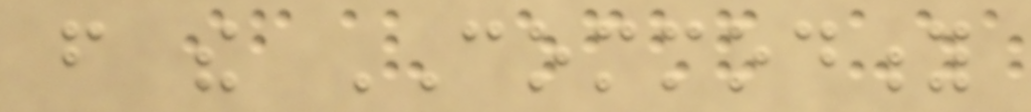from the COMMODITY
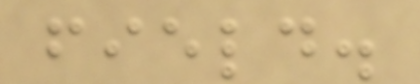field.
